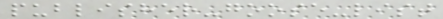publisher-goose-list
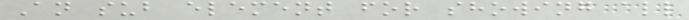An sub element for showing all
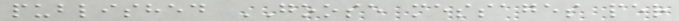published GOOSE messages per
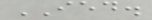IED.
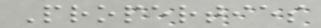Properties
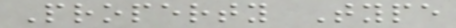Property Type
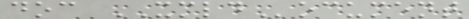doc XMLDocument
